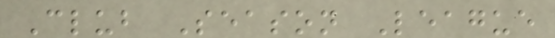Club Season League
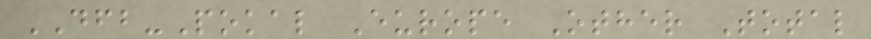DFB-Pokal Europe Other Total
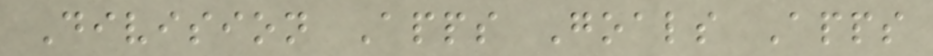Division Apps Goals Apps
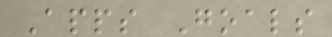Apps Goals
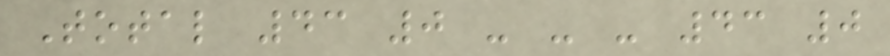Total 43 0 - - - 43 0
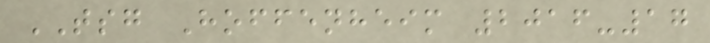TSG Hoffenheim 2016-17
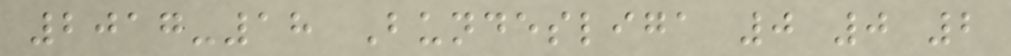2017-18 Bundesliga 0 0 2
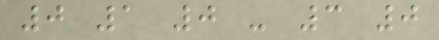0 1 0 - 3 0
